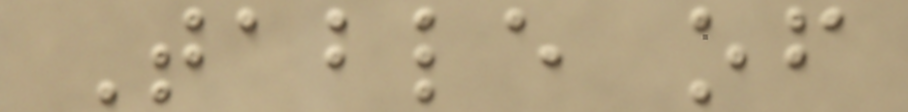Table of
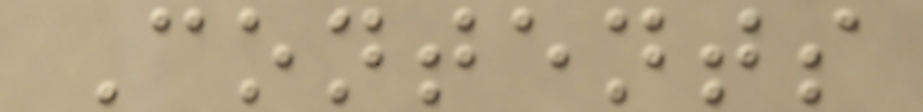Contents
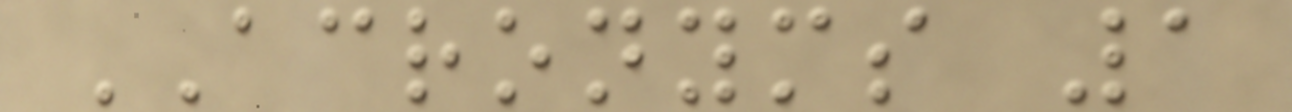ACRONYMS 1
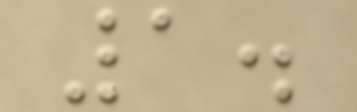1.
